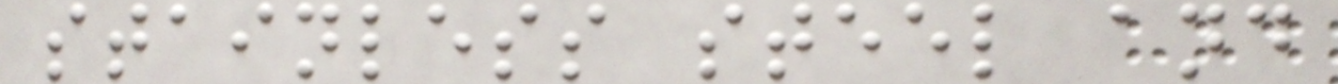stainless steel and
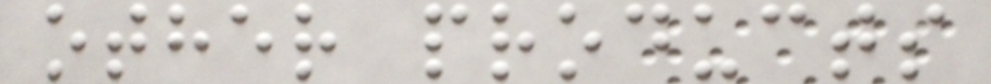other products
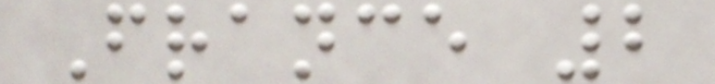France 2
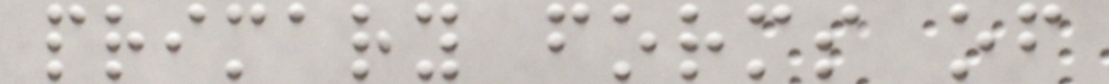primary forms of
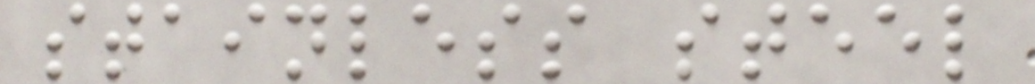stainless steel
